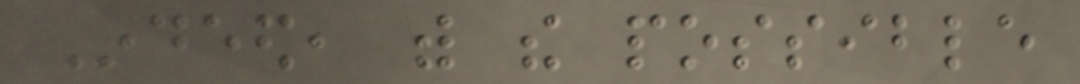Indeed, with the possible
